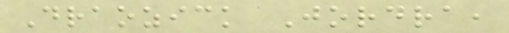Draozick Jordra,
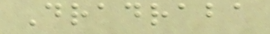Dradraba
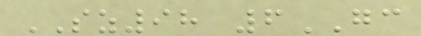SZ98 6GC
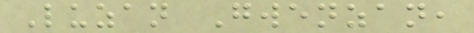Luzan Gwenzan,
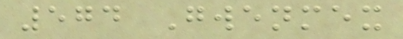574 Gwenmex
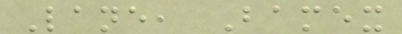Lane, Bamex
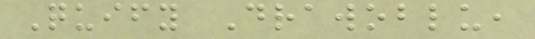Quify Drawoblu,
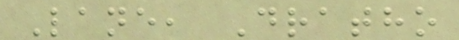Lane, Dratho
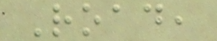Road,
